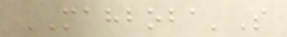MAHBOBA'S
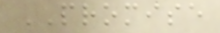PROMISE
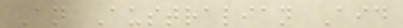An Australian Aid
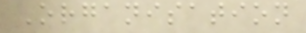Organisation
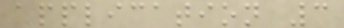application 3
